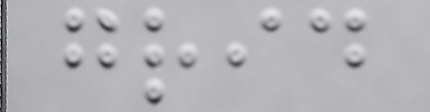grid
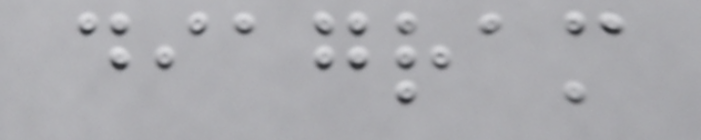diagram
